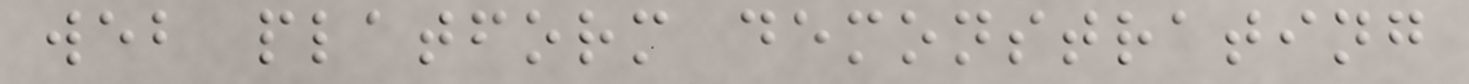web platform demonstrating
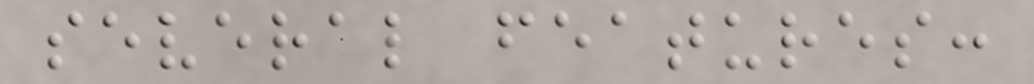several features:
